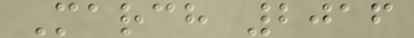March 2016
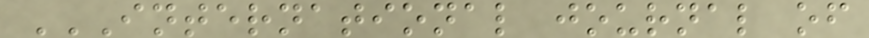INTERNATIONAL JOURNAL OF
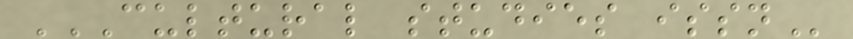CULTURAL STUDIES ISSN
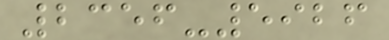2356-5926
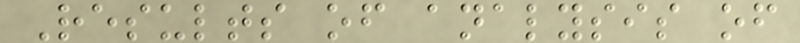Results of analysis of
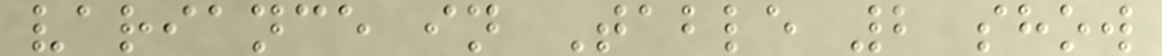variance in Table 2 show
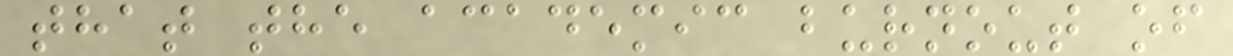that the academic burnout of
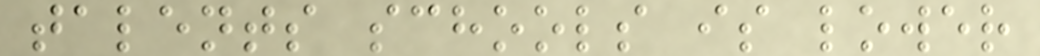talents schools is lower
